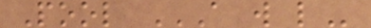Pool A W L
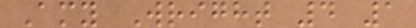Amy Wright 4 1
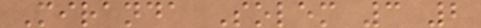Miranda Solem 3 2
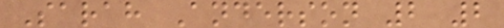Sarah Anderson 2 2
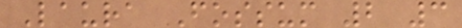Laura Fossum 2 3
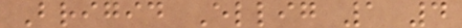Brigid Ellig 1 4
